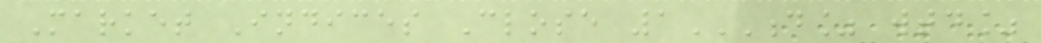Market Indices Close 1D% WTD%
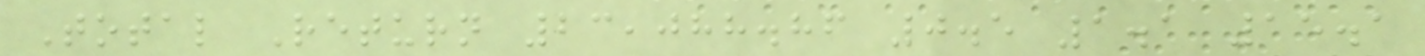Total Return 23,088.86 0.5 1.1 15.1
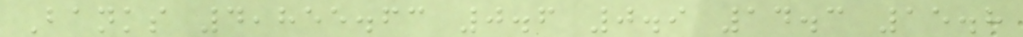Banks 4,855.63 0.6 0.9 14.3 15.8
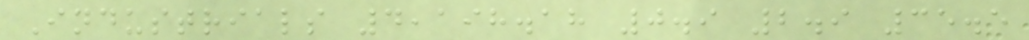Industrials 4,198.18 0.9 2.9 35.5
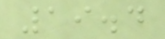19.4
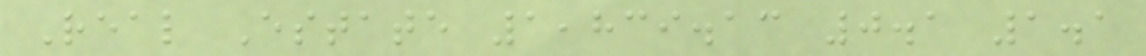Real Estate 1,839.13 0.1 1.1
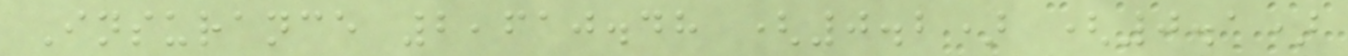Insurance 2,610.48 (0.2) (0.1)
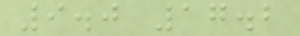9.0 17.2
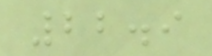22.9
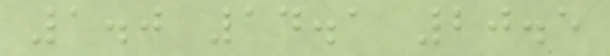1.0 14.1 20.5
